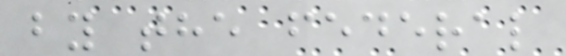by the federal
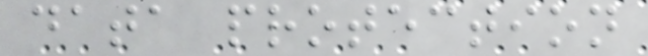data protection
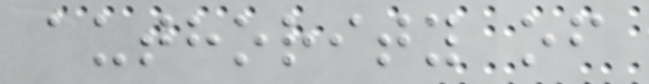authority of
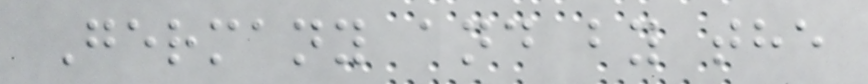Germany and by the
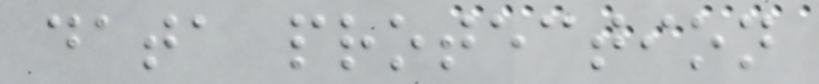data protection
